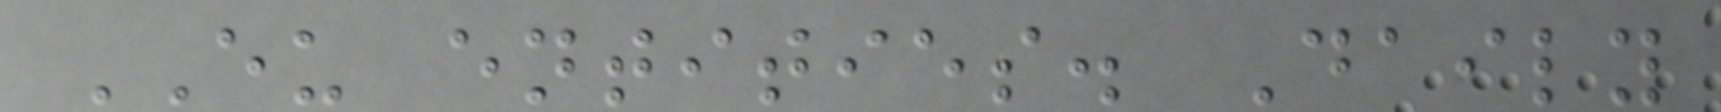EU entities. Daily
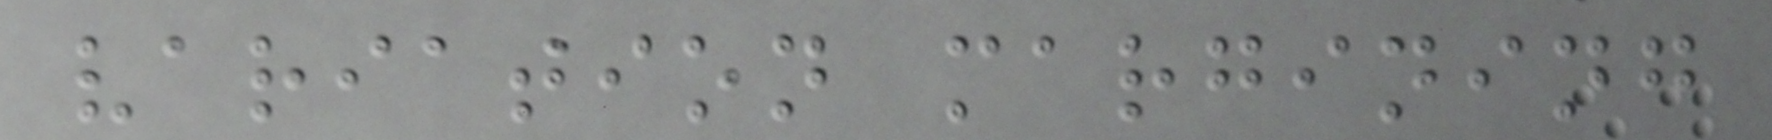variation margining
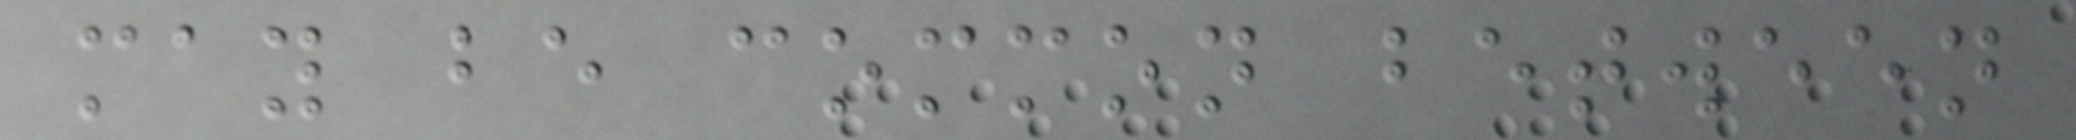may be common between
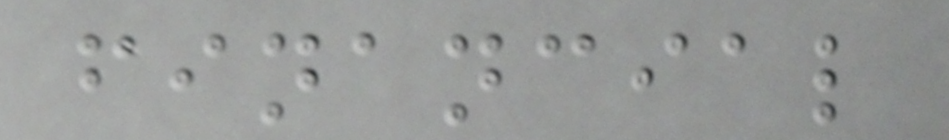financial
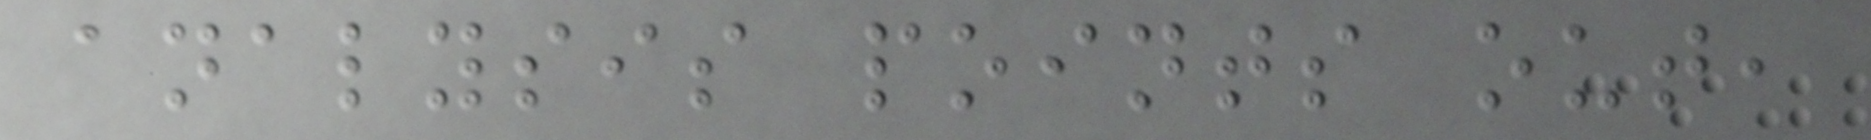analysis points out,
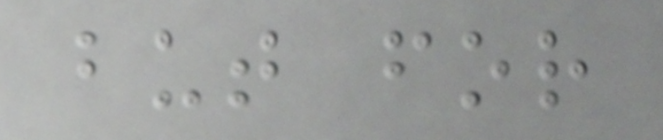but for
